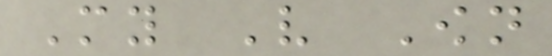My Very Own
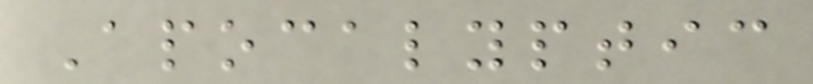Apocalyptic
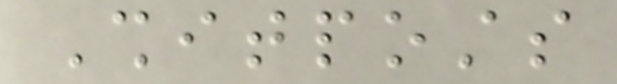Shitposts
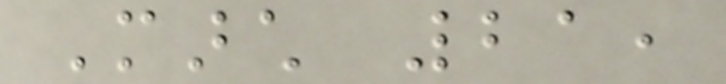March 21,
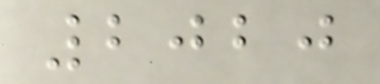2020
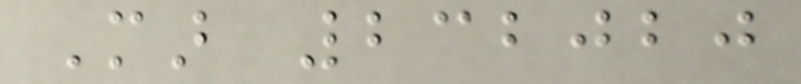Mar 232020
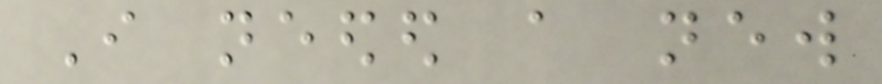I needed a new
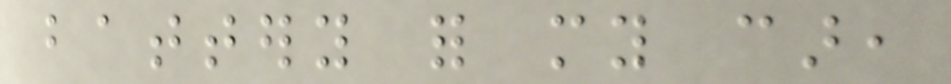battery for my car,
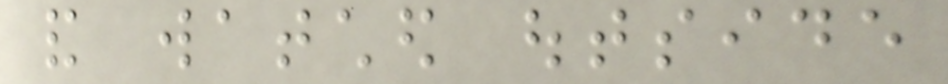and watched outside
